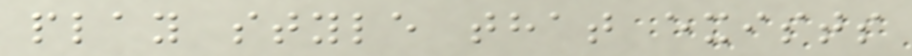play style that exists
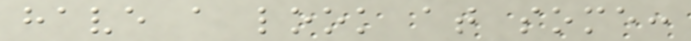have a look at some:
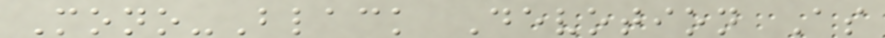Mono-Black Devotion As
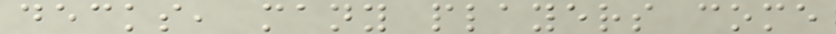decks, many players come
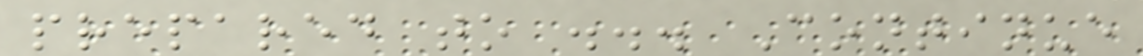prepared to ... Continue
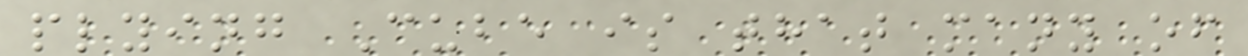plying Cube is that many of
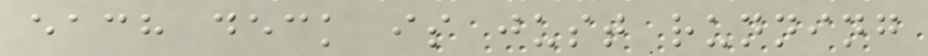each deck is just running
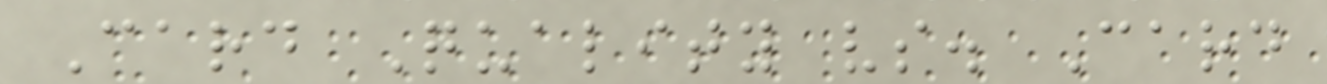Card Quality vs. Card
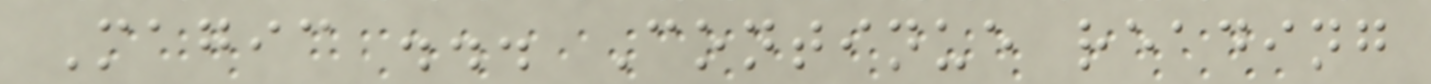Magic ... Continue reading
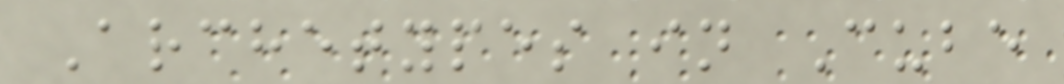Archetypes in Cube
